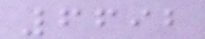6692
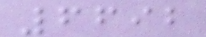6692
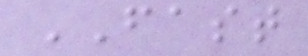FAST
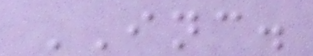INC.
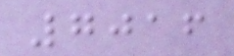7016
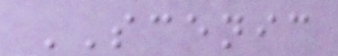SCENIC
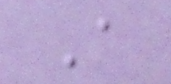A
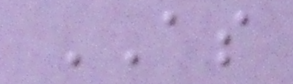AS
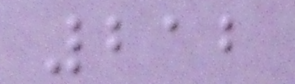212
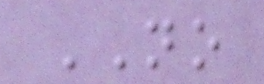NO
